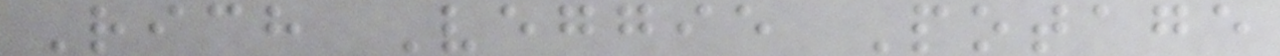Rich Veggie Potage
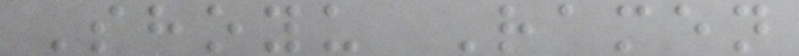Shoyu Ramen
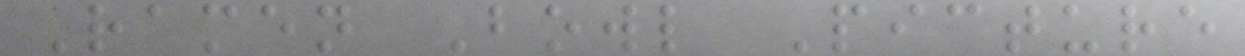Ramen Bowl Picture
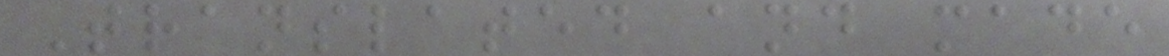Translated and made
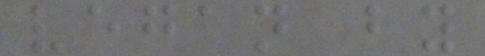vegan by
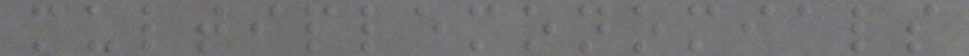multiplemonomials
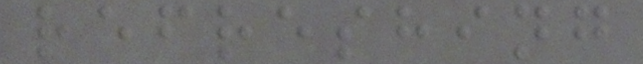refreshing
